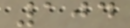104
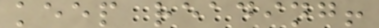keep reading!
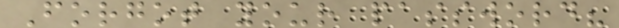Forgot your password?
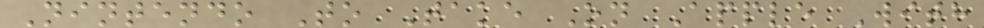Nintendo To Take On Apple With
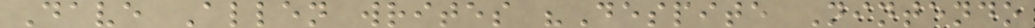Dave Allen writes "Despite Nintendo
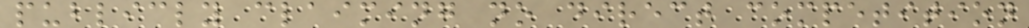publicly claiming no direct competition
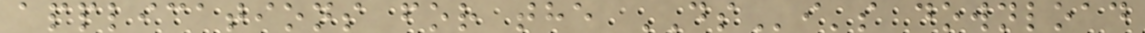applications for the DSi's download
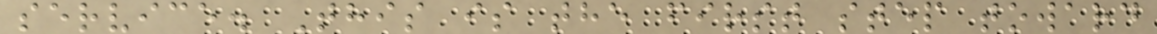service. This is the first step toward
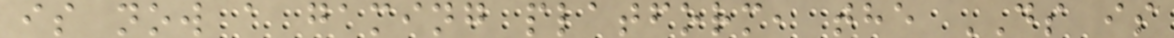is now a gaming platform, the DS is
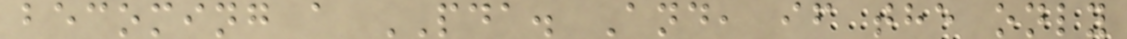becoming a PDA. And, if the only
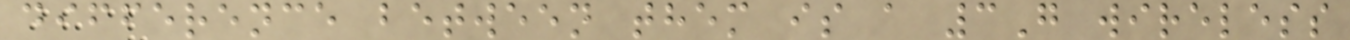difference between them is a 3G wireless
